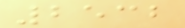2532
